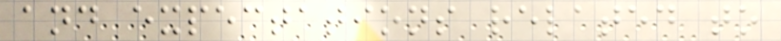and expectations related to
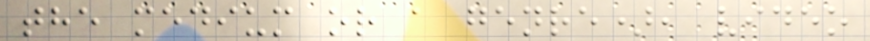the medium or a genre), video
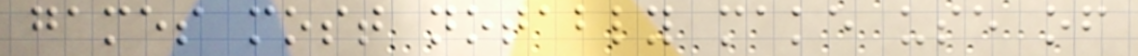games most notably make use of
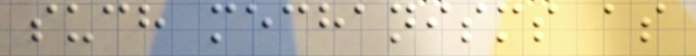such mechanisms as
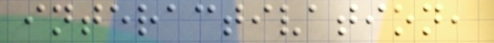interactivation,
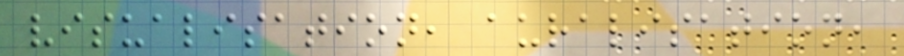visualisation, auralisation,
